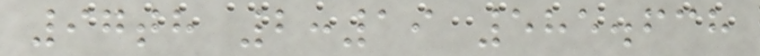97th 2:19 585.638
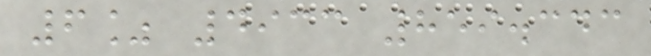6% 4933 859.343
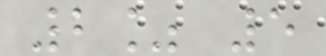2% 5
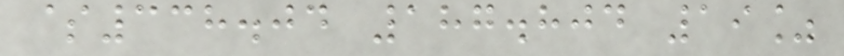$338.04 187.804 19%
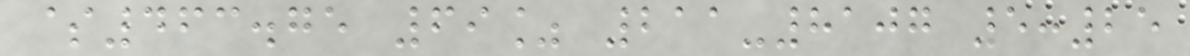$463.75 69% 211-8107 5:25
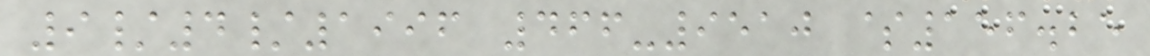9/4/1996 466-9510 $156.25
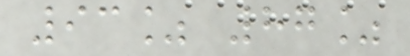93% 87%
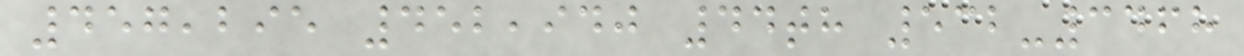457,295 452,940 44th 532-3468
